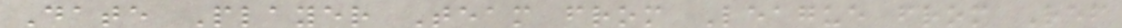Date Player Team from League from Ref
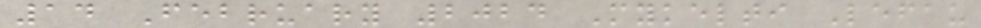14 February 2024 Mykelti Lefau
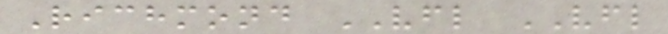Richmond VFL VFL
